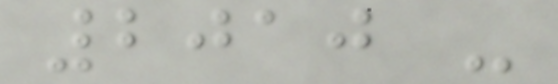2010 -
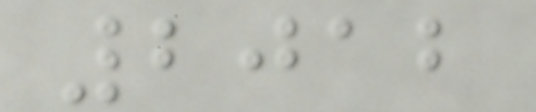2012
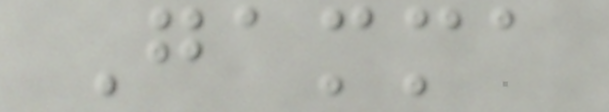Gamma
